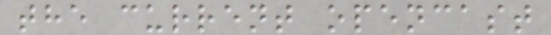the current opencast
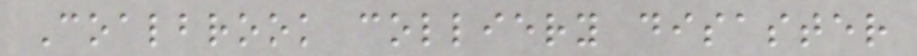Coalbrook colliery disaster
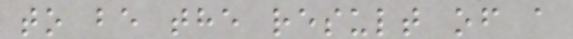to be the result of a
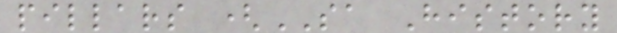pillars (SA History
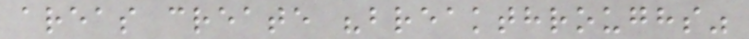areas create "breakthroughs"
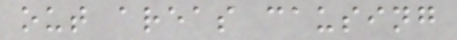out areas causing
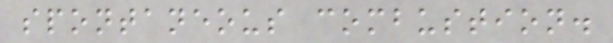spontaneous combustion.
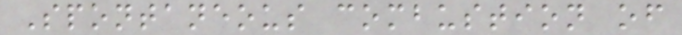Spontaneous combustion of
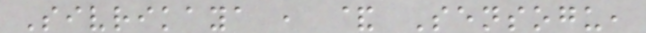Sivrikaya , & Sensogu,
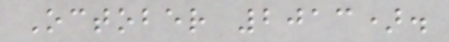October 2013).
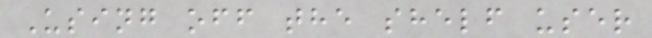Using off the shelf user
